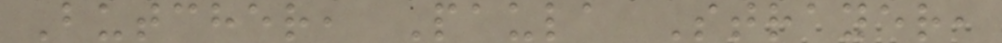Butcher, Paula Strayer,
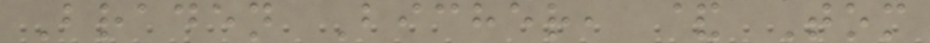Braden Bicher, & Tom
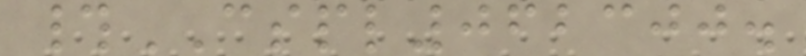#CSPL062300.
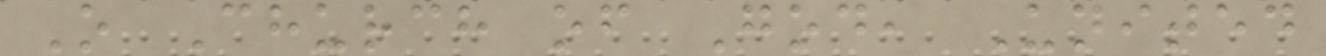O Church of God, United
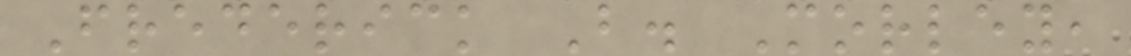Frederick B. Morley,
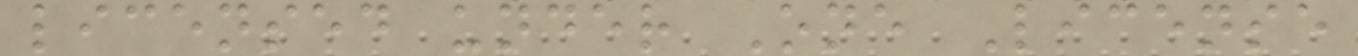licensed under One License
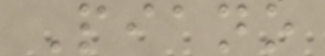Piano
